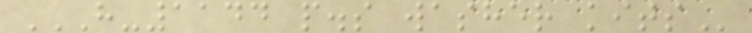H-1144 P.S WASHER KITS
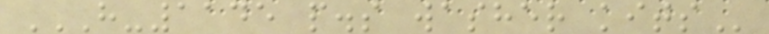H-1145 P.S WASHER KITS
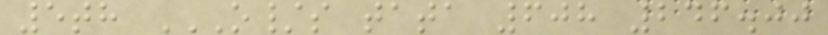5th O/S TATA 608 246.00
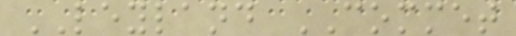LEYLAND COMMET
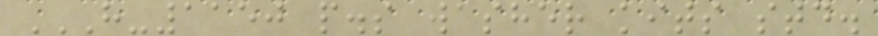H-1150 P.S WASHER KITS STD.
